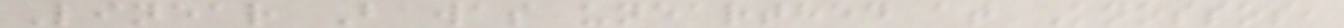Linear B was unearthed at Knossos,
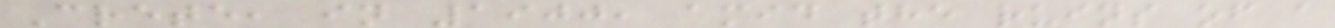Crete, in 1900, amid the ruins of a
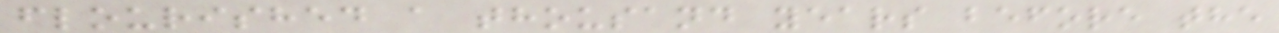flourished a thousand years before the
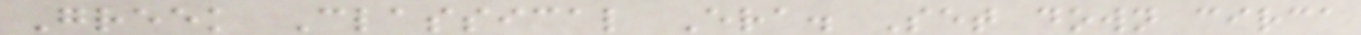Greek Classical Era. Set down circa
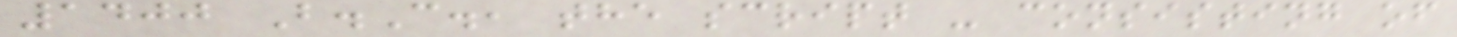1400 B.C., the script - consisting of
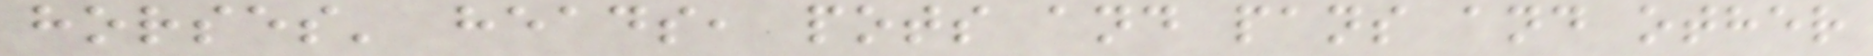horses' heads, pots and pans and other
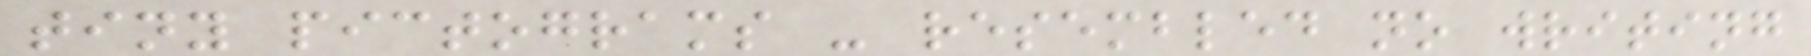tiny pictograms - resembled no writing
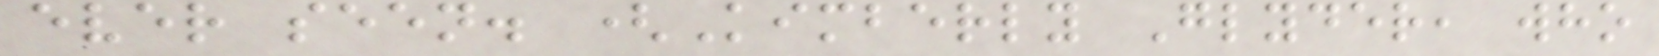ever seen. (Kimberly Glyder, who
